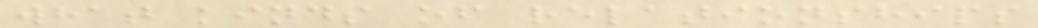what kinds of relationships
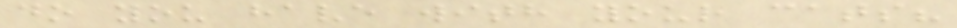do you have with your cats?
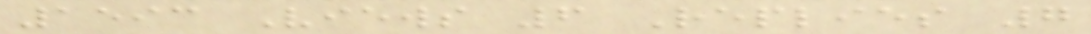1593 Views 6 Replies 7
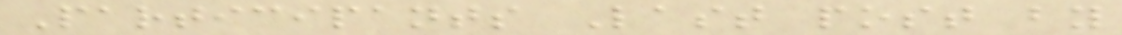Participants Last post by
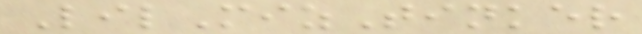LilMizTinker
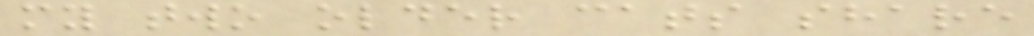my two older cats share
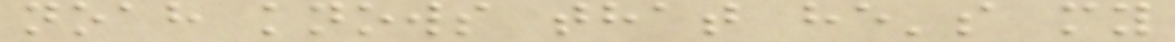noah knows that he's my
